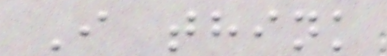I think
